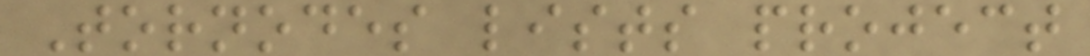Tornodes lists project
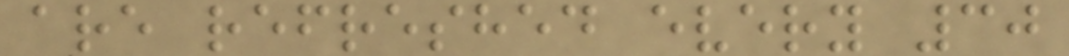are refreshed every 30
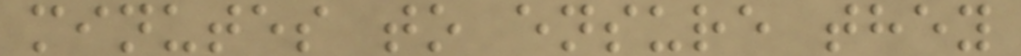minutes to ensure they
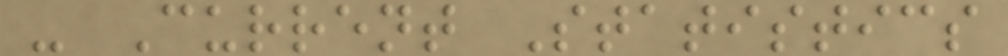- Current Statistics
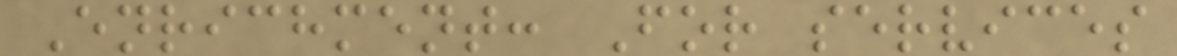Enrichment: For services
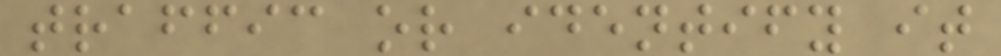traffic or identify it
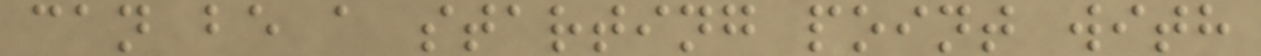can be a starting point with
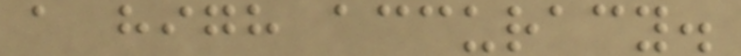a high accuracy.
